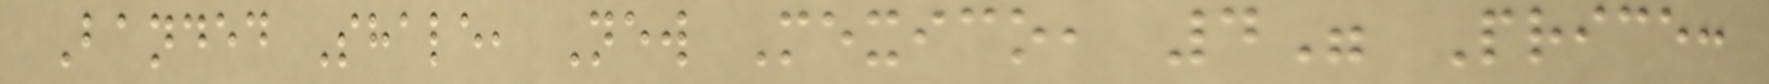Banded Shale, New Mexico, 4" Price:
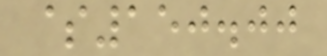$150.00
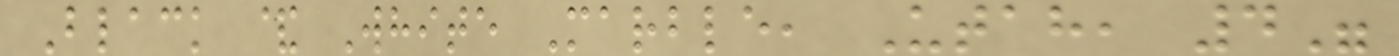Black & White Marble, Utah, 4"
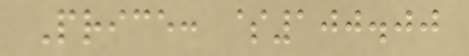Price: $100.00
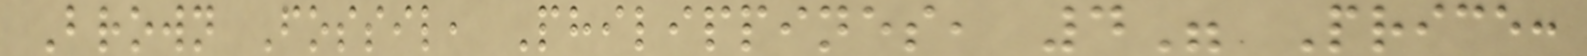Brown Fossil, Philippines, 4" Price:
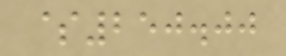$250.00
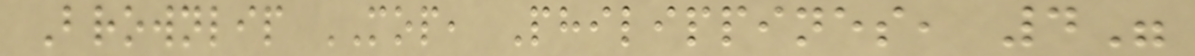Brownlip MOP, Philippines, 4"
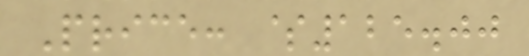Price: $125.00
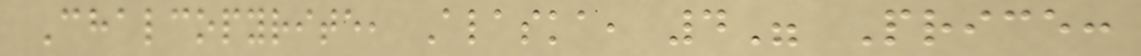Chalcopyrite, Alaska, 4" Price:
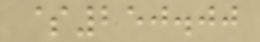$250.00
